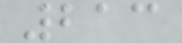213
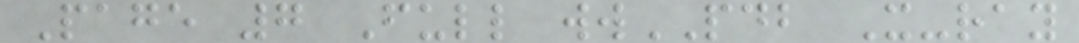Page 7 Full wwPDB X-ray
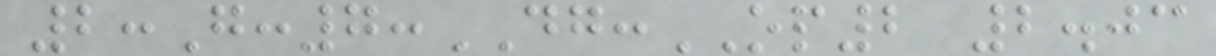2:G:7:DG:OP2 2.03
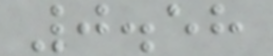0.58
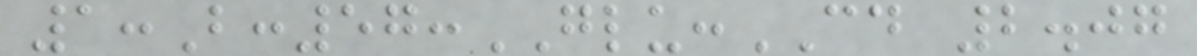1:B:57:GLU:CD 2.07
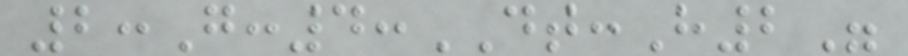2:G:4:DT:H2"
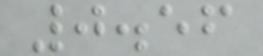0.56
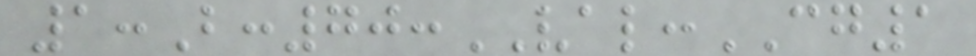1:B:70:VAL:CG1
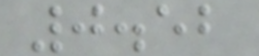0.52
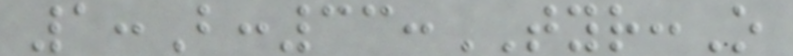1:B:33:TYR:O
